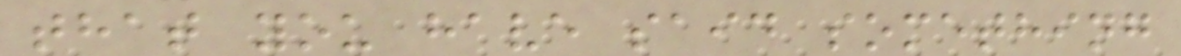that you have said something
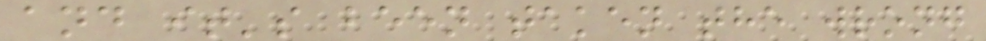and it's been taken the wrong
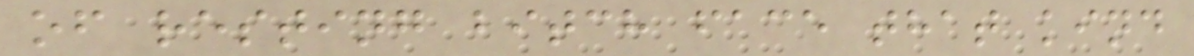of resting bitch face that kind
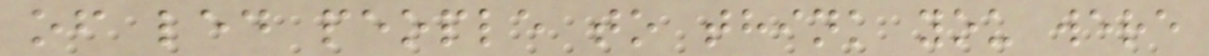of led people to think you were
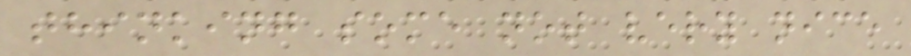thinking some not very nice
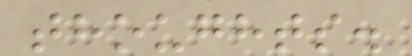thoughts.
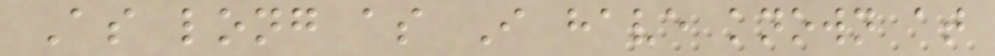As long as I have known at
